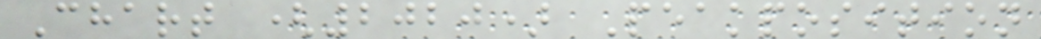Chart (2020) Peakposition
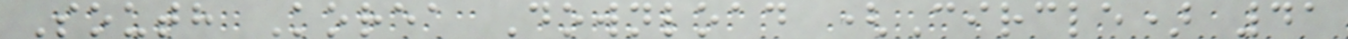South Korea Download (Circle) 41
